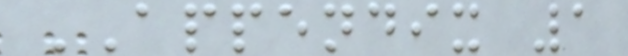APPENDIX 1
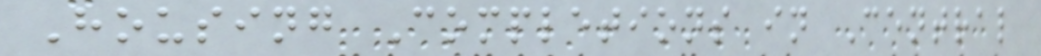Housing Completions in Central
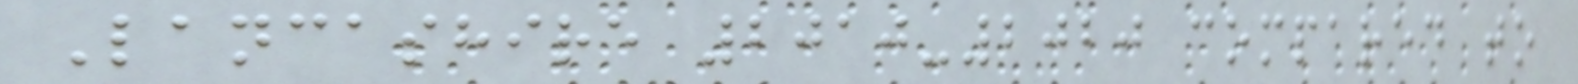Lancashire 2010-2020 compared to
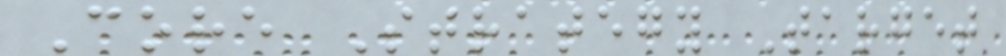Core Strategy Target
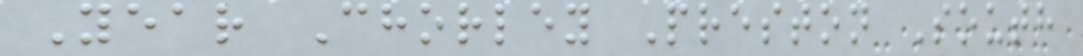Year Chorley Preston South
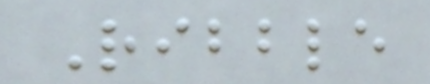Ribble
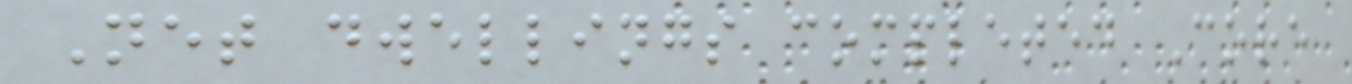Net dwellings completed Core
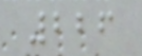226
